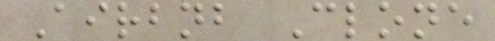Airbnb Clone
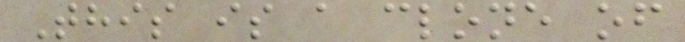This is a clone of
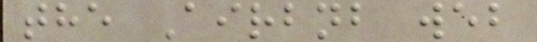the Airbnb web
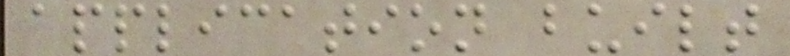application built
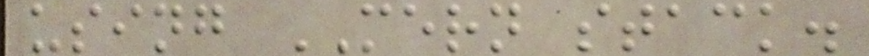using MERN stack.
